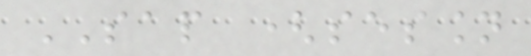SAP (session
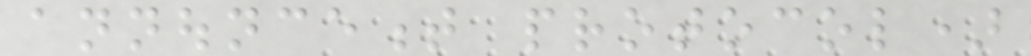announcement protocol)
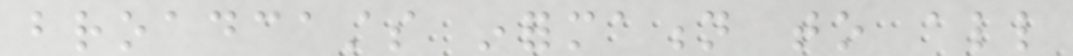broadcasts information to all
